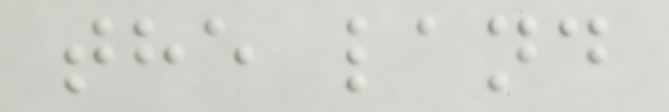the land
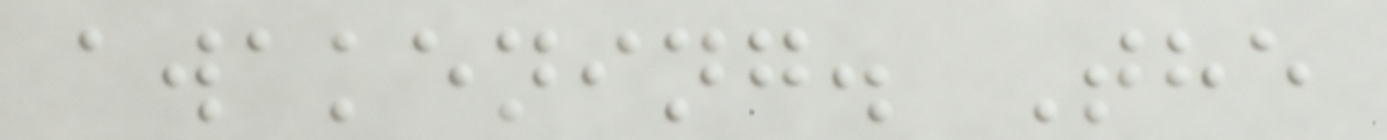awakening. The
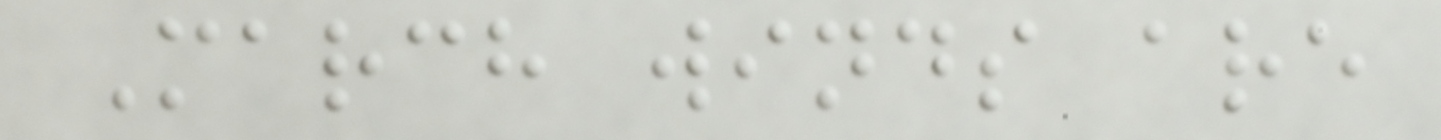March winds are
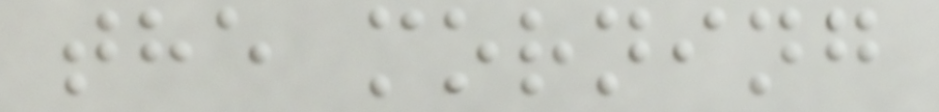the morning
